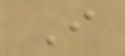I
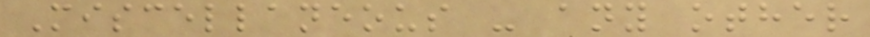Miscellaneous - any other
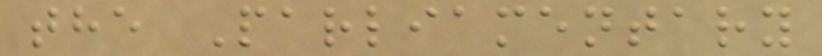the Parliamentary
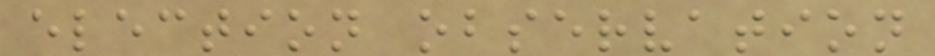election observation
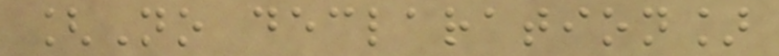[No declaration]
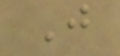J
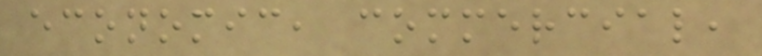economic, commercial,
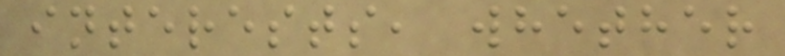interests, whether
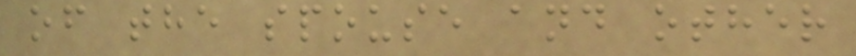of the spouse and other
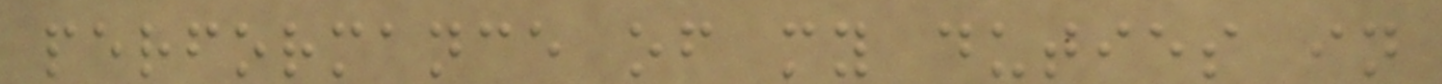performance of my duties in
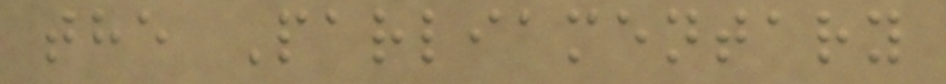the Parliamentary
